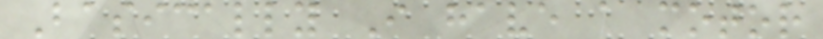Basically I have a motor
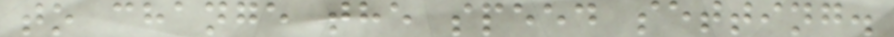to change the speed setting.
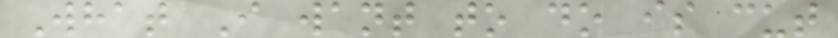What I want to do is cut
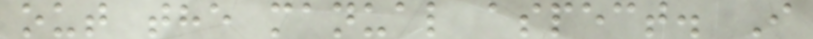out the manual aspect. I
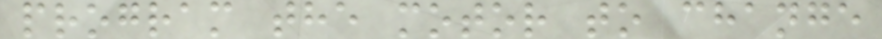program the motor to change
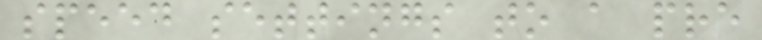speed settings to a pre
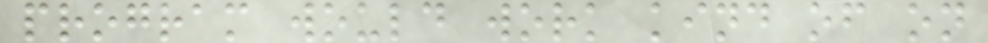program would work kind of on
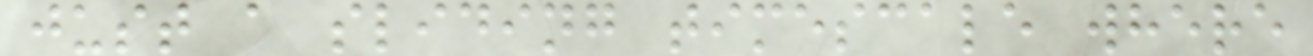just a sliding timescale where
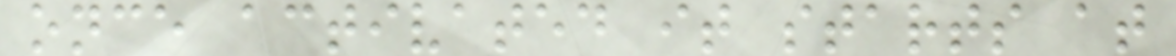once activated it starts at
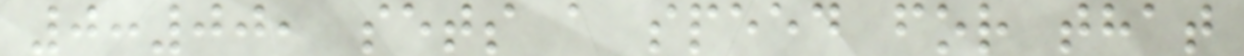0:00, sets a speed for that
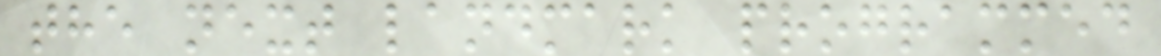the next landmark programmed
